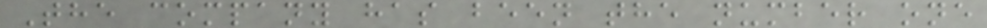The company has been the number one
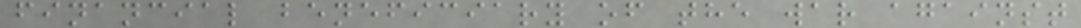financial beneficiary of the war against
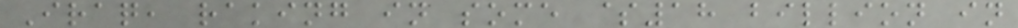Iraq, raking in some $18 billion in
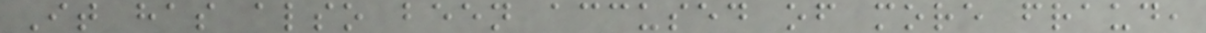It has also been accused of more fraud,
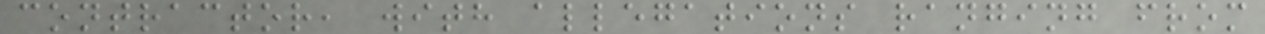contractor, with allegations ranging from
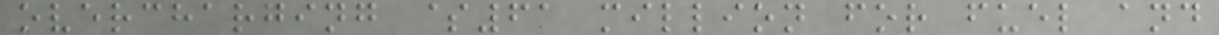overcharging $61 million for fuel and
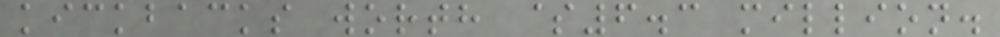kickbacks worth $6.3 million.
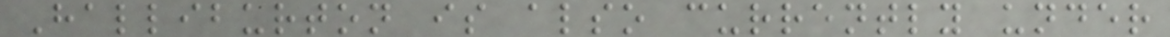Halliburton is also currently under
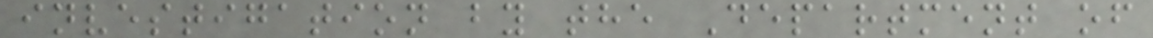investigation by the Department of
